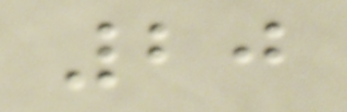20
